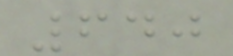640
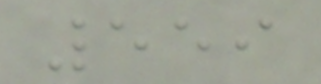559
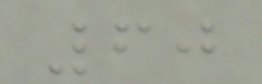60
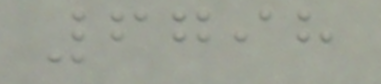6798
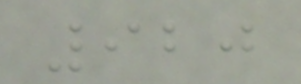920
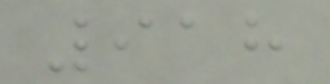918
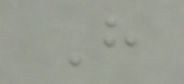H
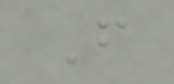F
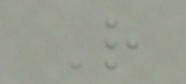R
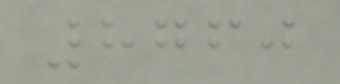8760
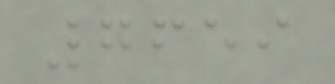7659
